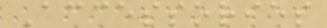Accessories
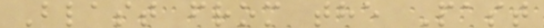Blast from the Past
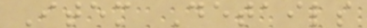Item Details
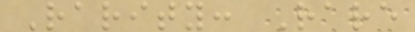Rarity: Rare
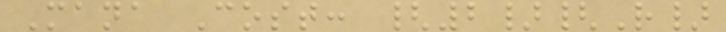Mana Cost: {2}{R}
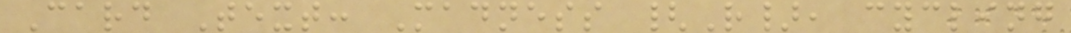Card Text: Madness {R}, cycling
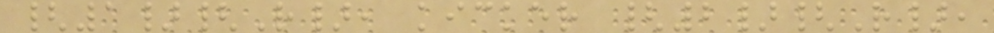{1}{R}, kicker {2}{R},
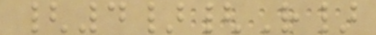{4}{R}
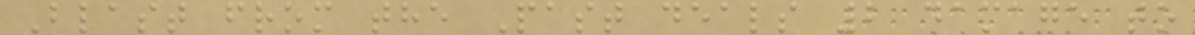Blast from the Past deals 2 damage to
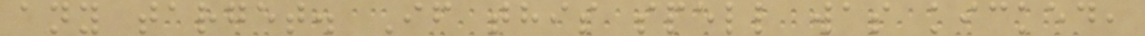any target. If this spell was kicked,
